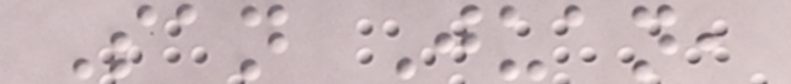San Juan,
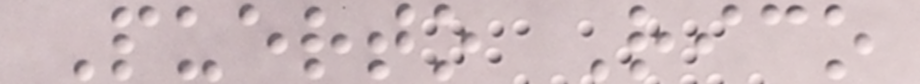Puerto Rico
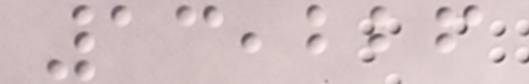13,226
